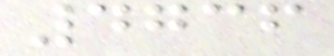4736
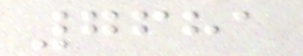7681
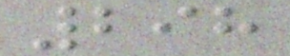298
